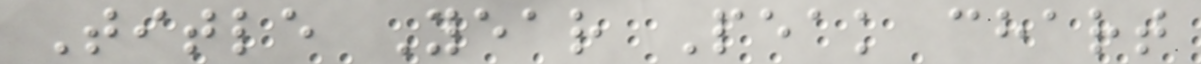Title Year Peak chart
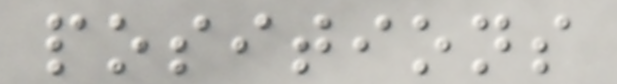positions
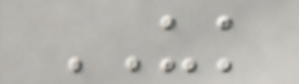UK
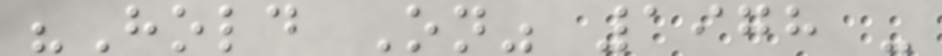"Hold On" 1978 -
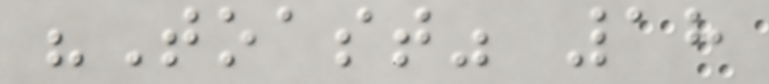"Toast" 18
